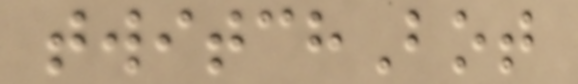twitchBot
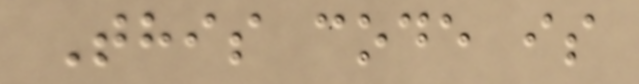This code is
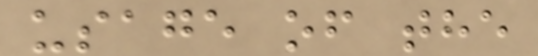usage of the
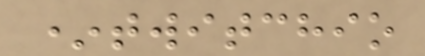*twitchio
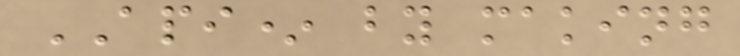API* by making
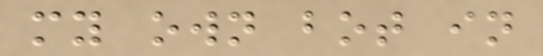my own bot in
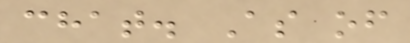chat. As of
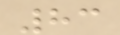83
